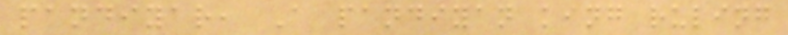pandiyar, A pandiyan king ruling
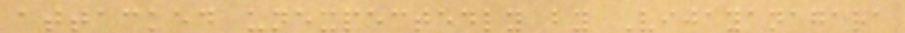attacked unexpectedly by Vijayanagara
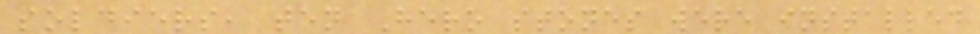soldiers, ten Hero stones were installed
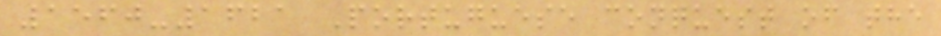1560-1621 Portuguese conquest of the
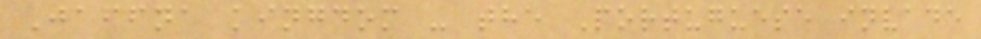Jaffna kingdom - the Portuguese invade
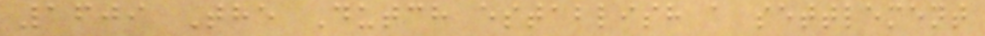1609 The Dutch establish a settlement
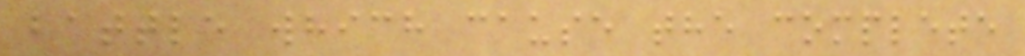battle which cause the complete
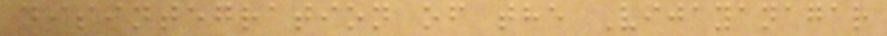disintegration of the Vijayanagar
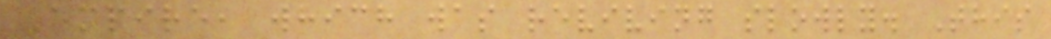Empire, which was reviving slowly. This
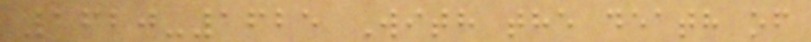1620-1625 With the death of
